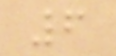6
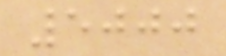5000
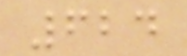624
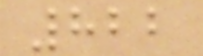822
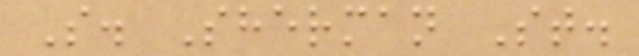S. Sherman St.
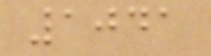1041
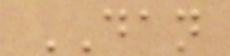DAN
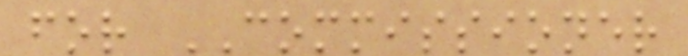for COMMISSIONER
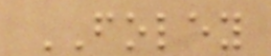FOLEY
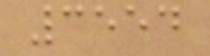3554
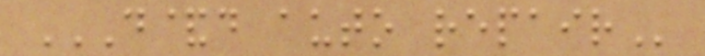D&D AUTO REPAIR
